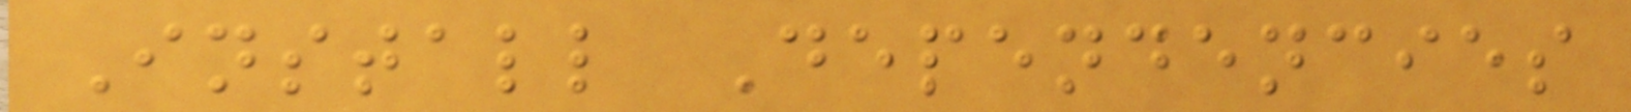Install Dependencies
